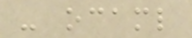- ocaml
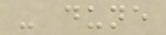- dune
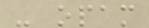- opam
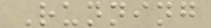Running
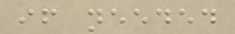if needed
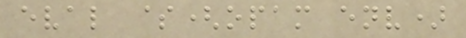eval $(opam env)
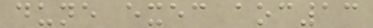dune exec aoc13
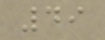49
